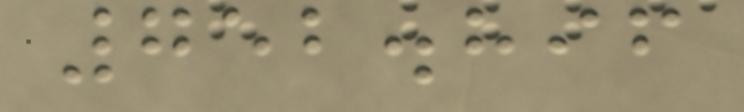752.896
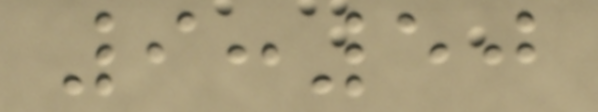9:50
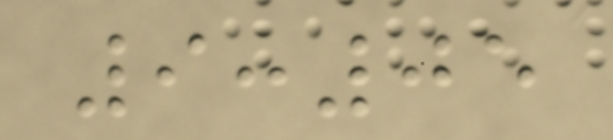9:05
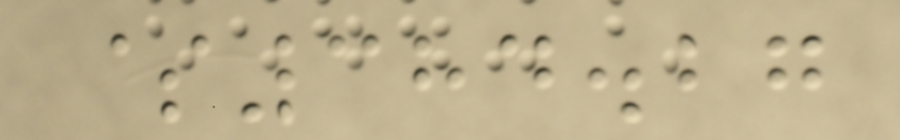$384.27
